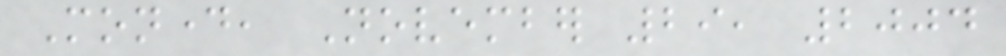Monday, November 29, 2004
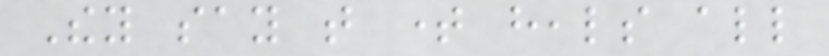They say that time heals all
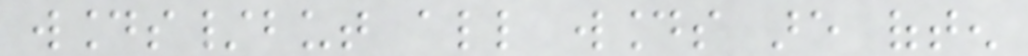wounds/but all wounds are often
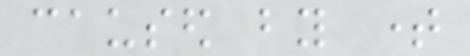caused by time
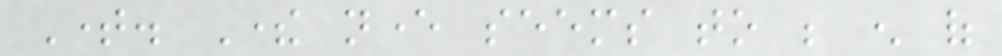Time. There never seems to be enough of
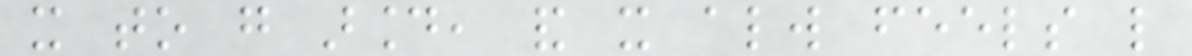it to go around, and it always feels like
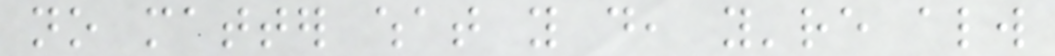no matter what you do, you're always
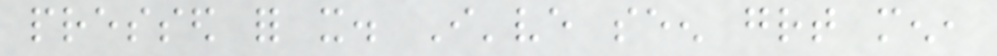pressed for it. I've seen great men,
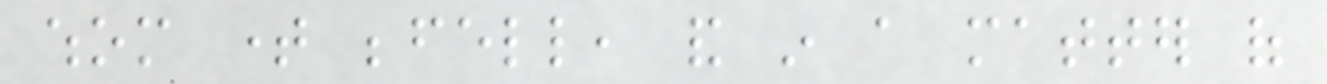whom time befell, and in a matter of
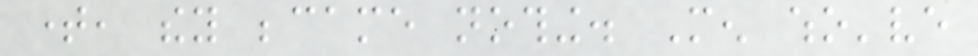time, they became nothing. Men who've
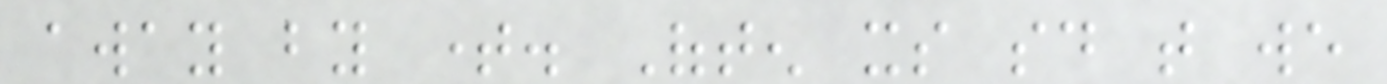away by time. Often its said that we
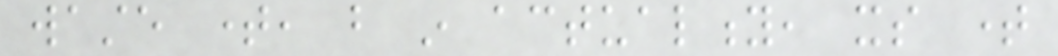waste time, but in actuality, its time
